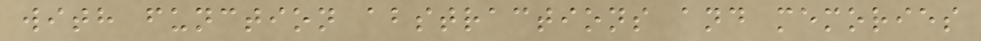with function abstractions and memories
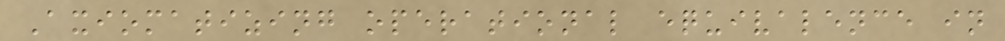Axiomatizing operational equivalence in
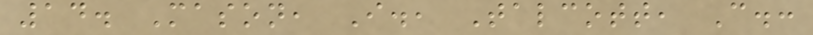14. Mason, I., Talcott, C.:
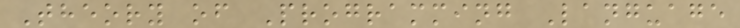Theory of Programming Language
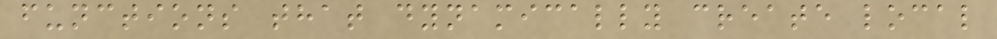functions that dynamically create local
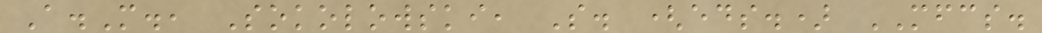A.M., Sokolowski, S. (eds.) MFCS.
